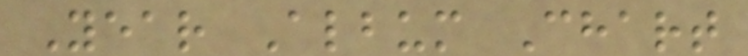Year Album Chart
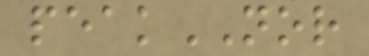peakNOR
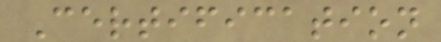Certification
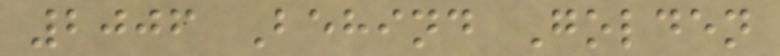2006 Behind Golden
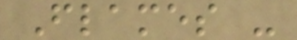Flames -
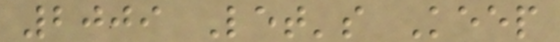2009 Let's Keep
